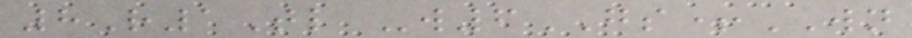8R1Tl -w6GS+WN
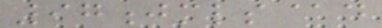97jmls@d
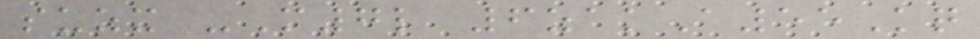suzx -M7l 6zakA55Kq
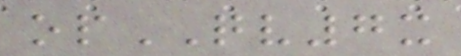opQV7x
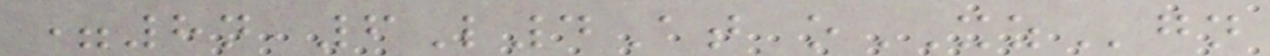=8n 6L4At oXZgn
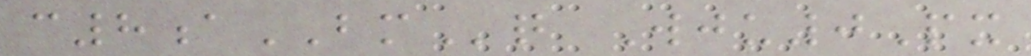c8aBMq Wju0Px
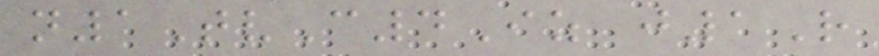n1TvC4Iz j1R
